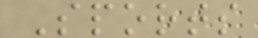Sports
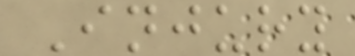Injury
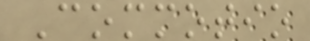Commotio
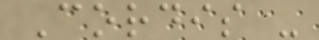Cordis -
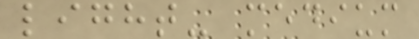light- medium
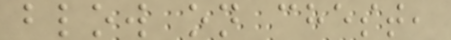blow on chest,
